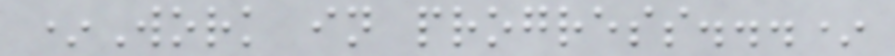*Work in progress...*
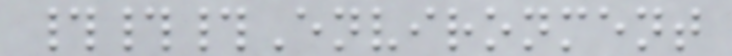###Environment
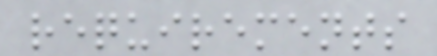requirements
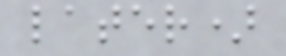later)
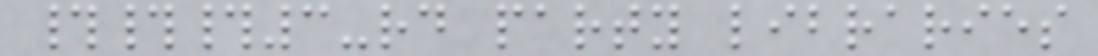###3-rd party libraries
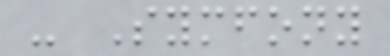- Symfony
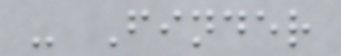- Finder
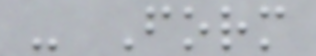- Form
